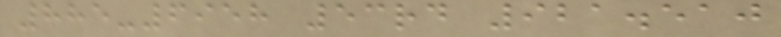885-6958 53rd 921.510
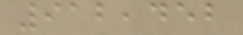912,452
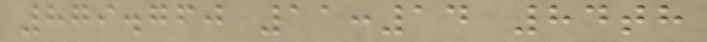879.760 11:14 84th
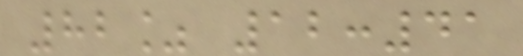82% 12:41
